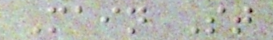Main St
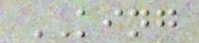KING
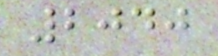2040
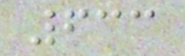633
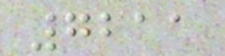7211
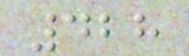428
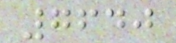7640
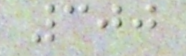300
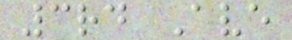3rd Ave
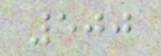500
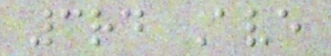3rd Ave
